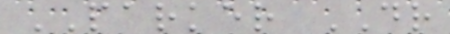PARKER DR
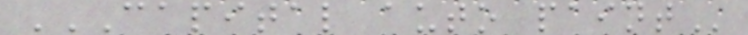CAPITAL AUTO PAINT
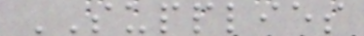SUPPLIES
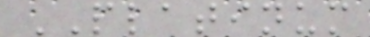PLATINUM
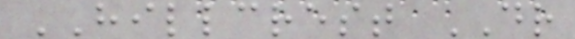HILLCREST DR
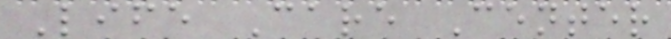Life Care Center
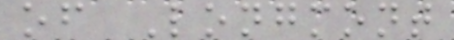of Longmont
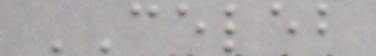CELEB
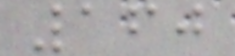160
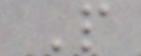P
